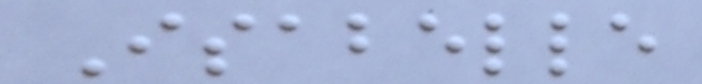Isabelle
